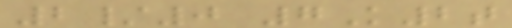2/0 7K2t
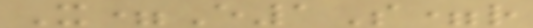X=E1S=r
